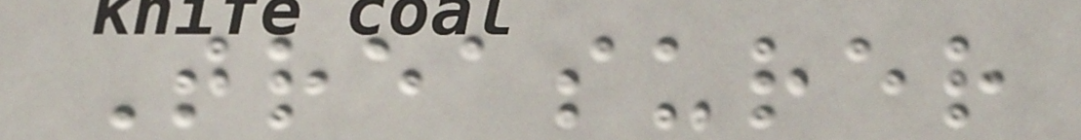Treasurer
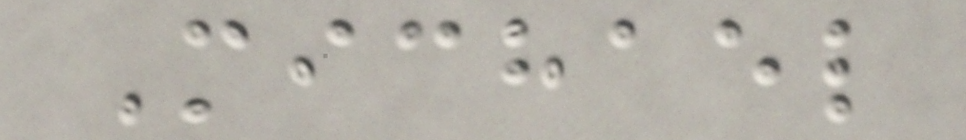Michael
